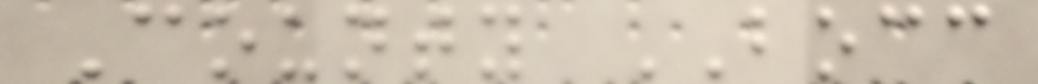County BOCC
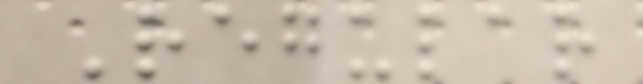Regular
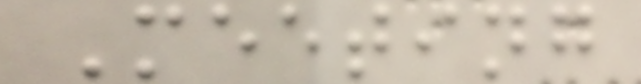Meeting
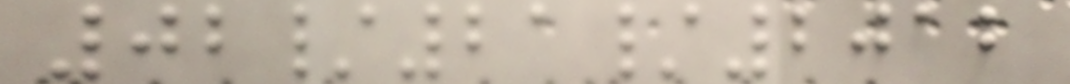02/21/2012
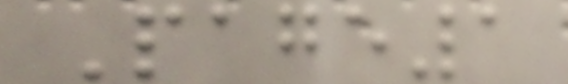Page1
